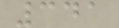341
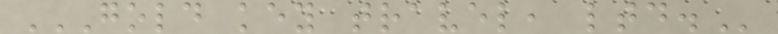GOLD KEY TRAVEL, LTD.
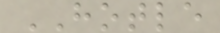HOTLE
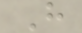H
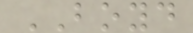BOYD
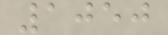1050
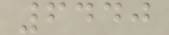6440
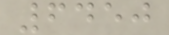6450
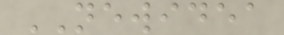NEWIDEA
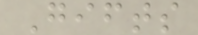Gifts
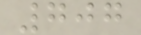707
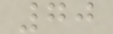70
